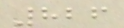826
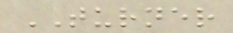TURNER
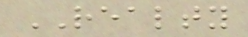REALTY
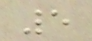5
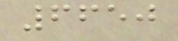6650
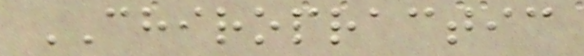CHIROPRACTIC
